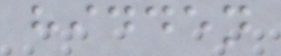hidden
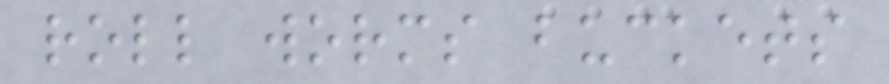roll worms buckets
